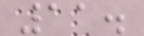11.
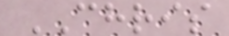CHRIS
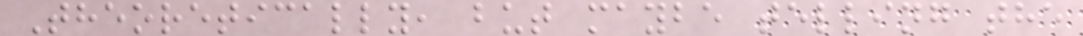Theoretically, but maybe telling the
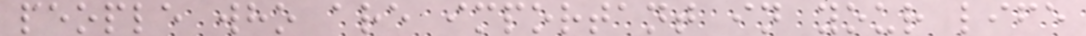people who are important in your life
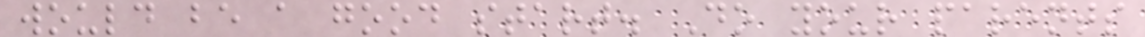would be a good start. Do your parents
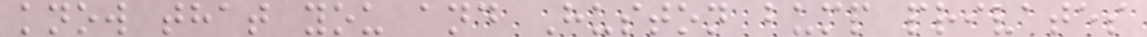know that you and Huston bump privates
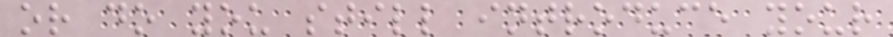or do you still introduce your
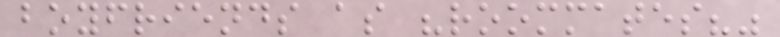boyfriends as "roommates?"
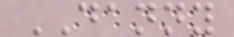DANNY
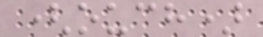(ouch)
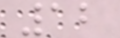12
